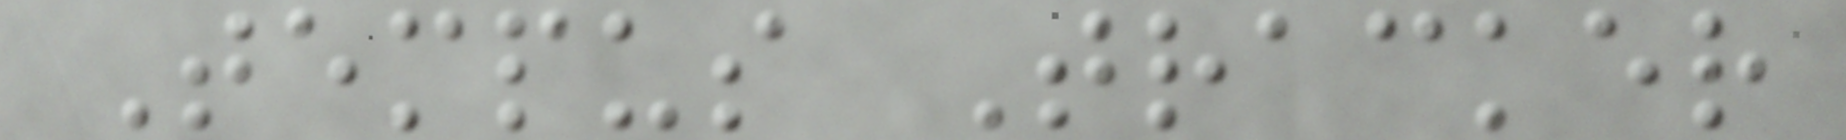Tempus Tracker
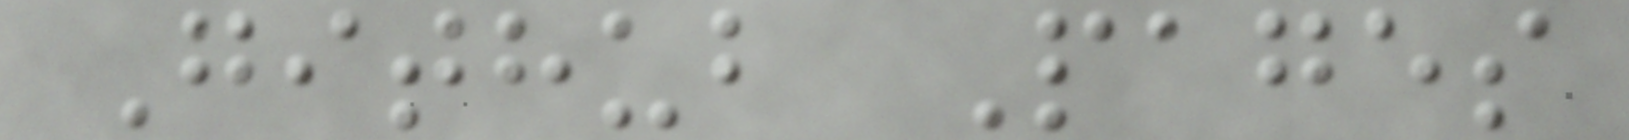Github Pages
